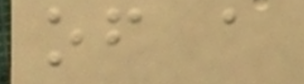of a
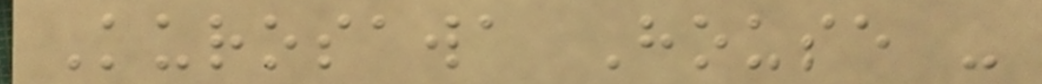Kurosawa House -
